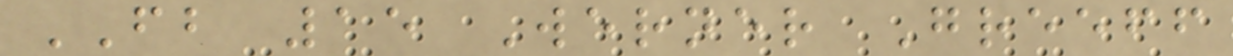FB 15 Werner Greeff
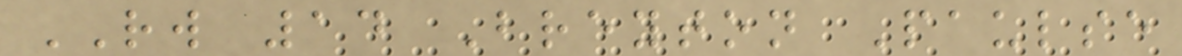RW 14 Breyton Paulse
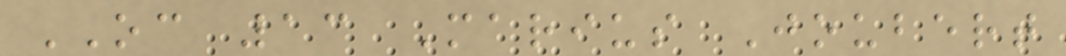OC 13 Marius Joubert
